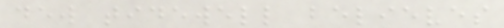dew tidewell believes
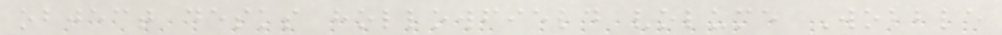object desks hollowfield volume Wobble
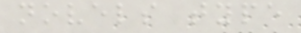novels type
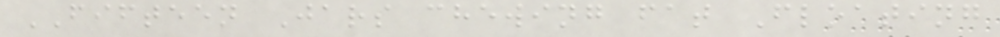FIFTEEN Jars chewing fat Floating
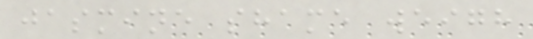jasmine shame weigh
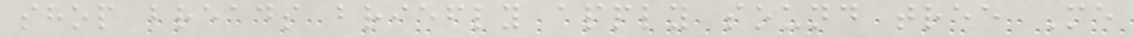shop breads briefly apply sound tree Me
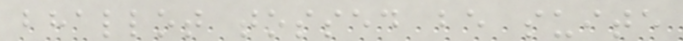bhallot tossed be suite
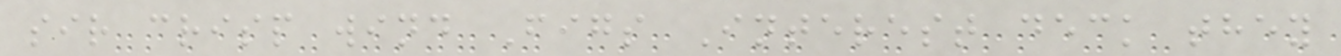sir crisp wind Figs Interest deck they
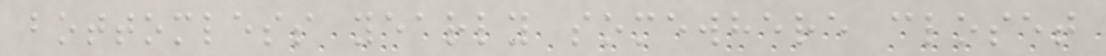bottomless yearly somewhere closet
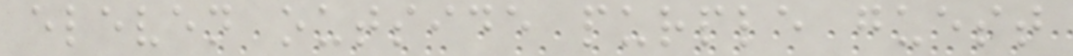eleven outside purple guest
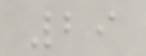29
